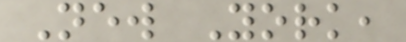New York,
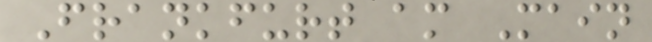Frankfurt am Main
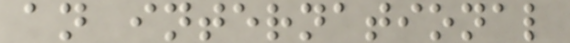an international
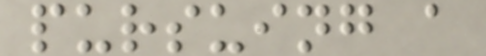pursuing a
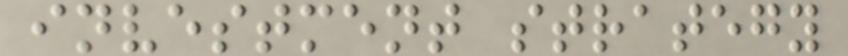investment strategy
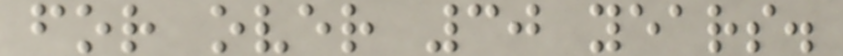for over 30 years.
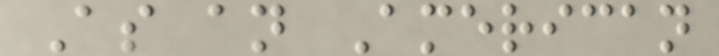As an American
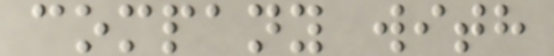company with
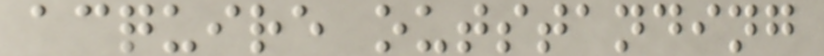acquire outstanding
